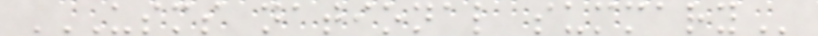USMS NATIONAL SUMMARY
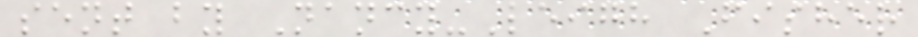sent by Nancy-Leigh Fisher
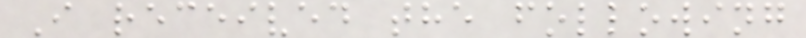I received the following
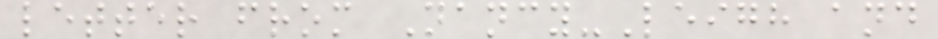letter from Nancy-Leigh and
